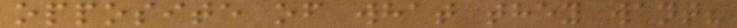opposite of what they want?
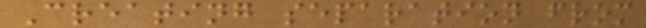Creating separation from
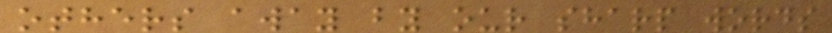others away by our sharp words
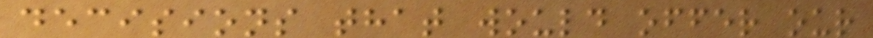decisions that would offer our
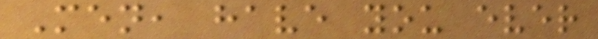Men, have you ever
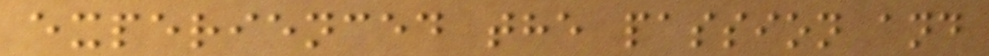experienced the passion and
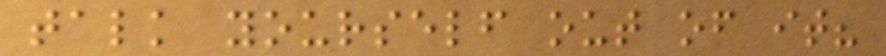talk yourself out of it?
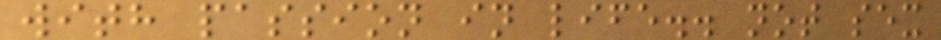with passion in life.. not sex
